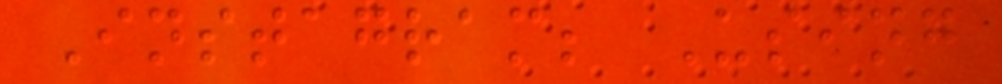Instagram; Using
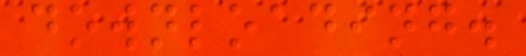downloading.
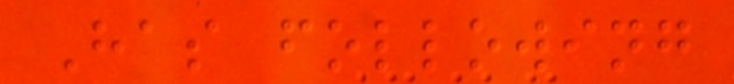Has following
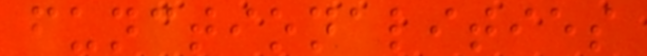functionalities
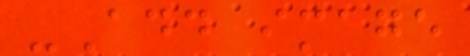-Add image
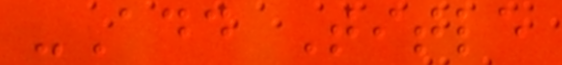-Add Title
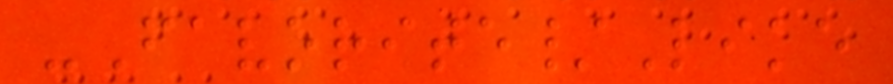-Favorite/Like
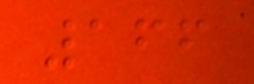166
